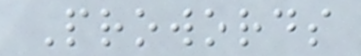Prowords
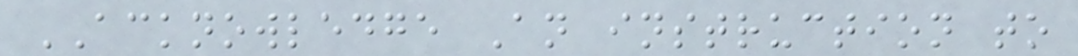ACKNOWLEDGE An instruction to
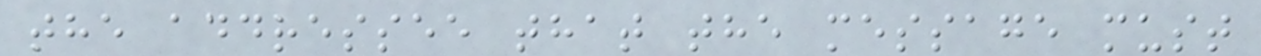the addressee that the message must
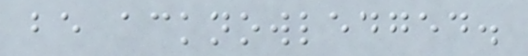be acknowledged.
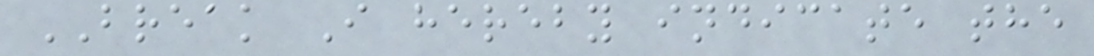BREAK I hereby indicate the
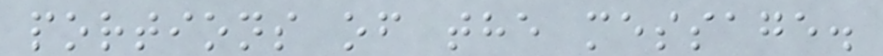portions of the message.
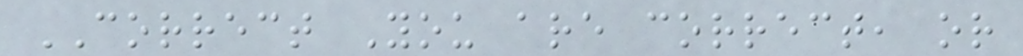CORRECT You are correct, or
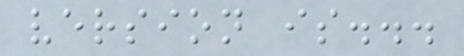version is...
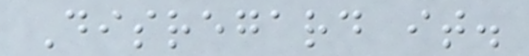Disregard it.
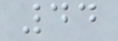44
